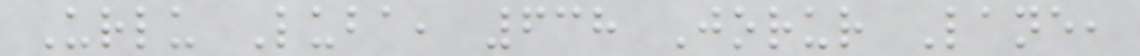Urlu Luba, 638 Jorur Lane,
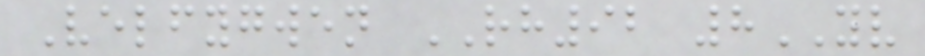Velfygwen RH92 8YV
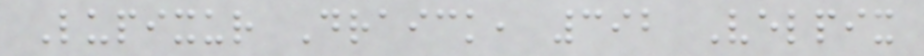Lupixur Draick, 392 Velpix
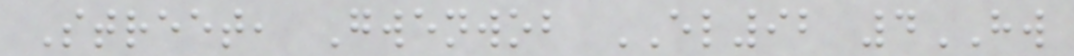Street, Gwenwob EL92 4HW
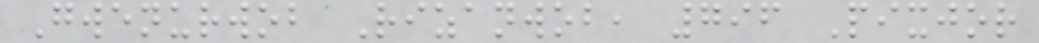Gwenurwob Rizanwob, 796 Pixjor
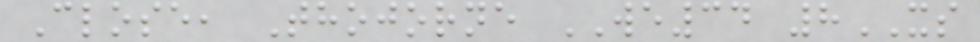Close, Thojorne WE34 8XS
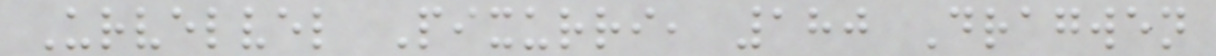Urvelvel Pixurri, 180 Dragwen
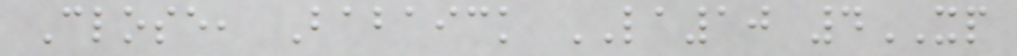Close, Babaick LA10 4XP
